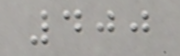400
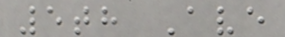5th Ave
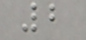2
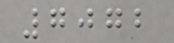7072
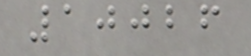10026
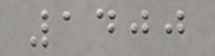1400
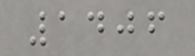1406
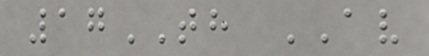17TH AV
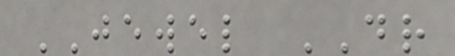JEWEL DR
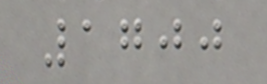1700
